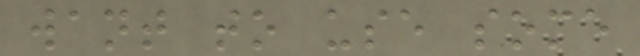want to use some
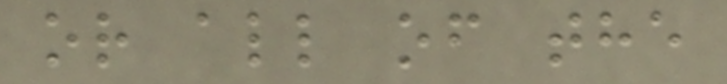or all of the
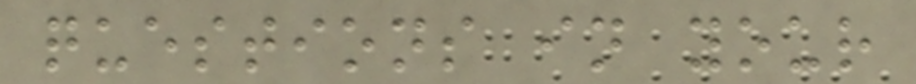questions in your
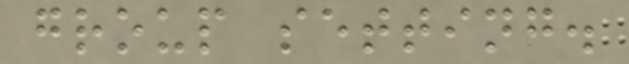group setting.
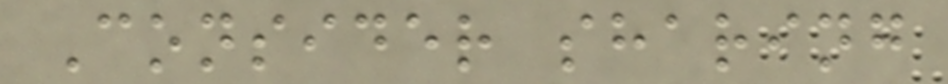Consider sharing
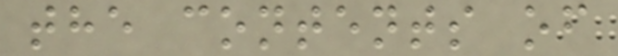the contents of
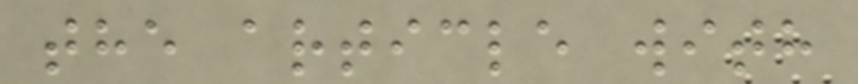the article with
